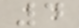4
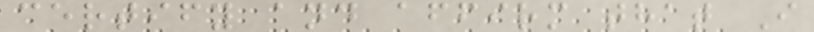certify and affirm that I
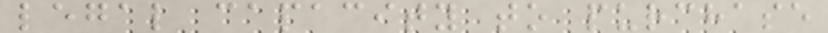legal capacity to purchase
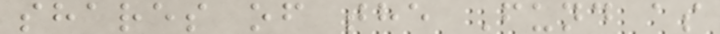shares of the Fund as
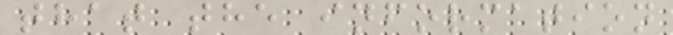that the information
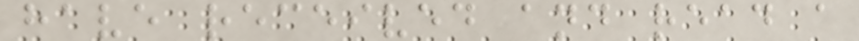have received and read a
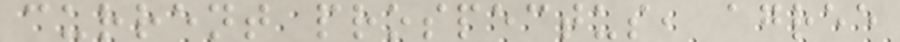current prospectus, agree
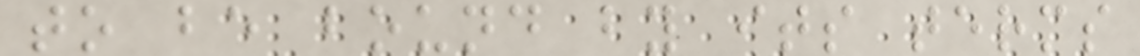to be bound by its terms
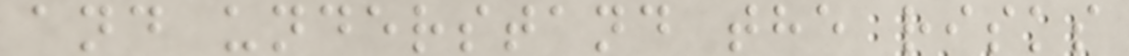and understand the risks
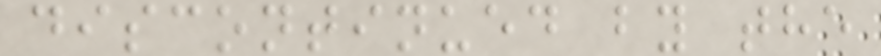discontinued by the
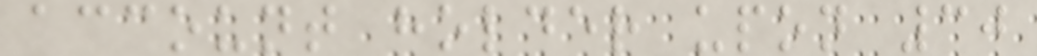account holder upon 30
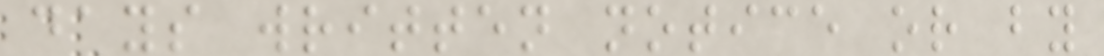days written notice or by
